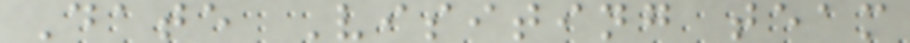Date Visiting team
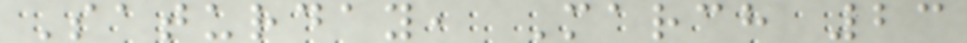Saturday, March 23
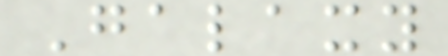Galaxy
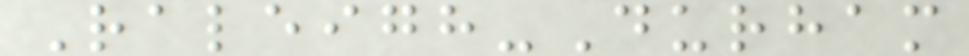Raleigh-Durham
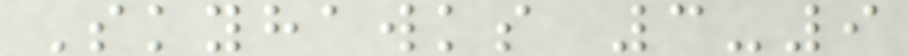Skyhawks 3-9
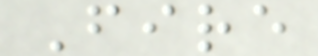Fire
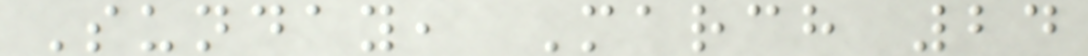Sunday, March 24
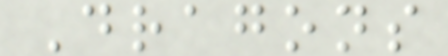Dragons
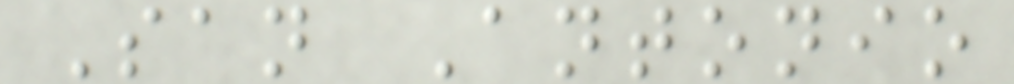San Antonio
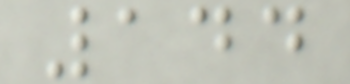144
